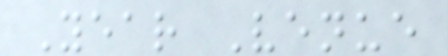Year Venue
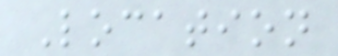Location
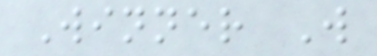Winner W
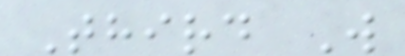Third W
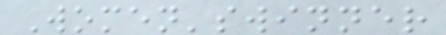Women'swinner
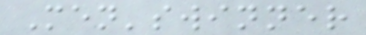Men'swinner
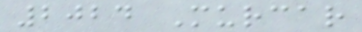2024 Murcar
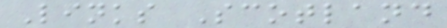Links Scotland
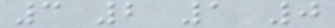3 2 1 0
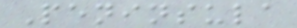Peninsula
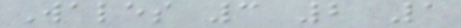Wales 3 2 1
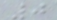0
